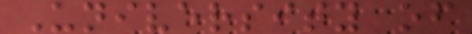University of
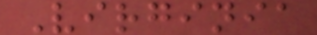Virginia
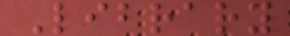Library
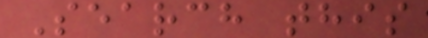Search this
